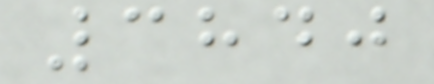3840
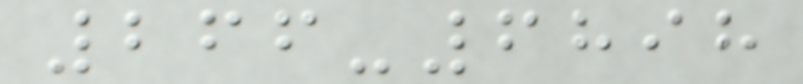266-6898
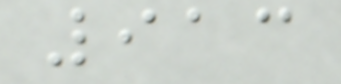913
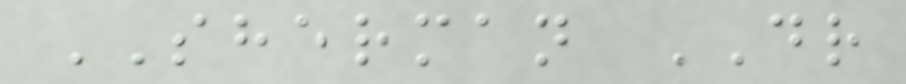SHERMAN DR
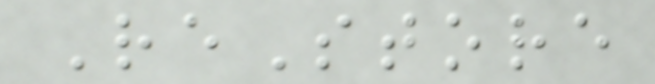ReStore
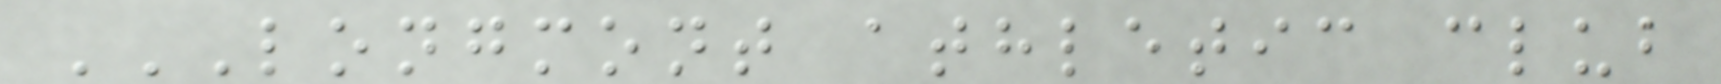LONGMONT ATHLETIC CLUB
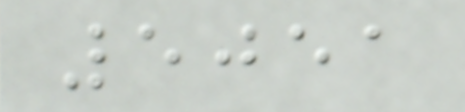5051
